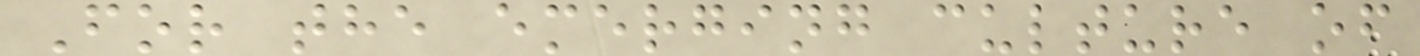For the emerging culture of
